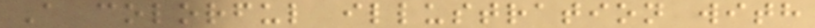A colorful illustration with
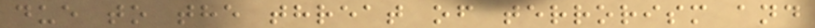due to the threat of terrorism and
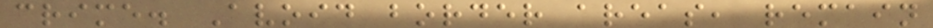crime. Avoid border areas, remain
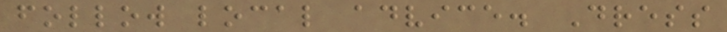follow local advice. Dress
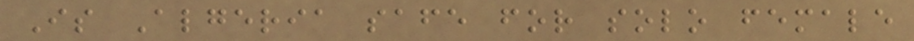Is Algeria safe for solo female
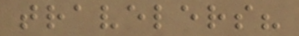travelers?
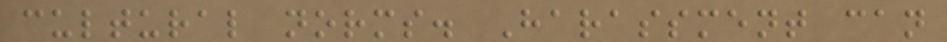cultural norms. Harassment can
